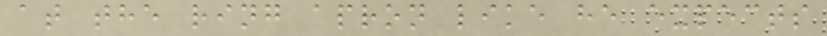at the ring apron like he expects
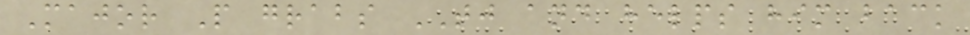Major P grabs TJ and helps him back
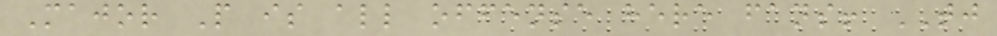Major P is all offense here fans! TJ
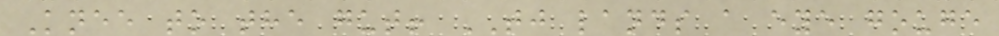Knee to the gut! TJ lands a eye gouge
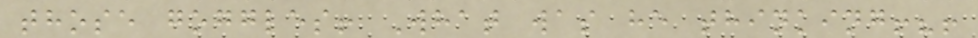those goggles! What was he thinking!?!
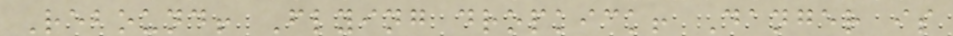Rebound! Flying dropkick! Danger is
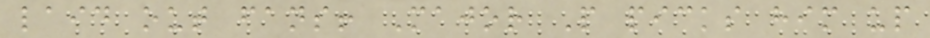laid out fans! Major P picks him up
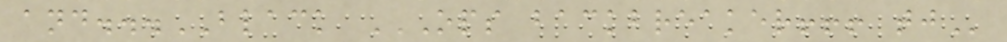and...BLACK OPS BACKBREAKER!!! TJ
